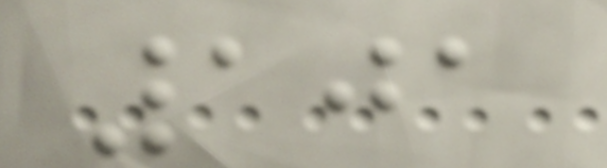101
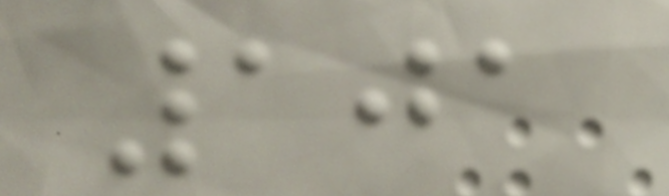101
